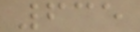635
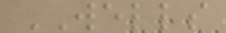WELLS
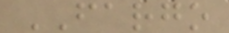FARGO
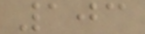103
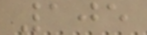105
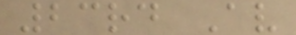23rd Av
